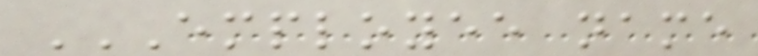EMPLOYEE NAME
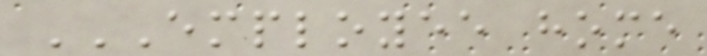EMPLOYEE HOME
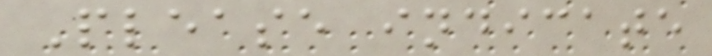Please indicate
